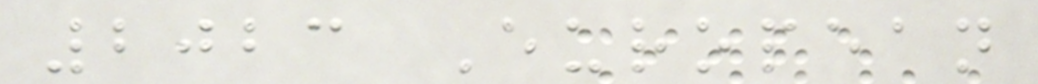2023 European
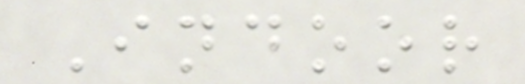Indoor
